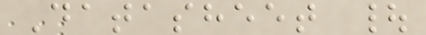Datasheet |
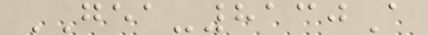GEA-8130A
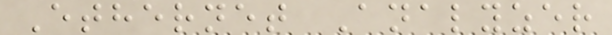Ethernet Analyzer
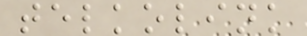telkolink
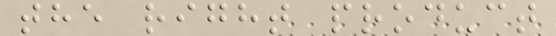the right product
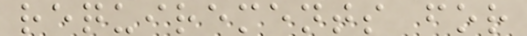requirements for
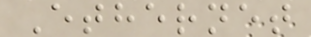Ethernet
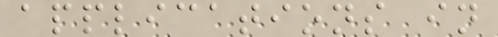applications in
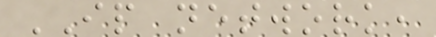IP network,
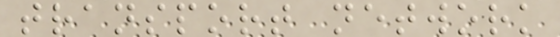transport network
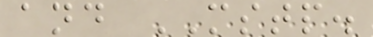and MSTP.
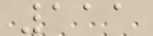111
